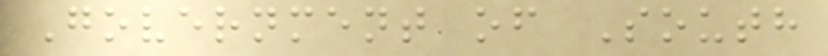Government of South
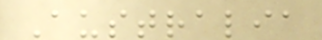Australia
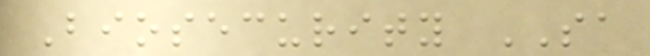Biosecurity SA
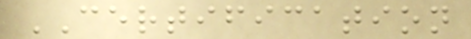CERTIFICATION
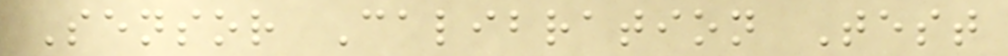Sensor Calibration Test
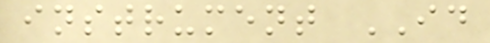instrument ID
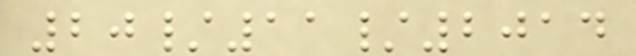20/11/2014
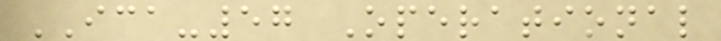ICA-57 Operational
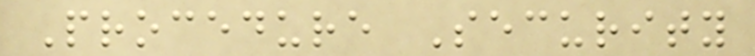Procedure Security
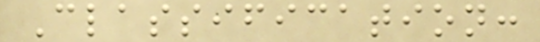Classification:
